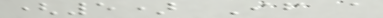(5) If a
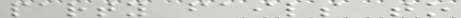party fails to
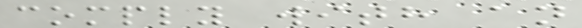comply with an
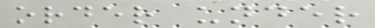order under
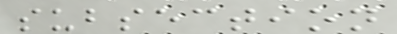subsection
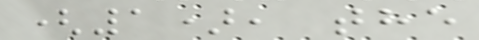(1), the
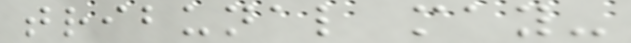tribunal may-
